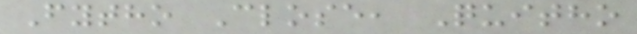Fytho Close, Quitho
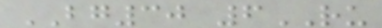BG30 6RU
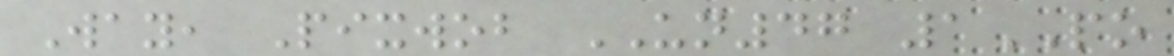Way, Pixwob UN47 1PO
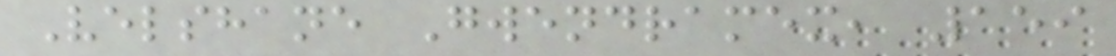Velshane Gwendramex, 159
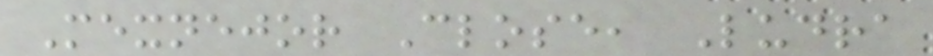Mexnejor Close, Ludra
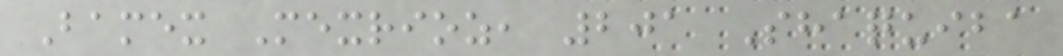Bamex Mexrioz, 201 Shaquiba
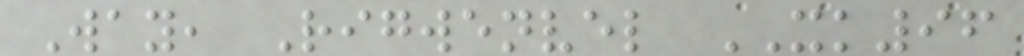Way, Rigwenvel XK96
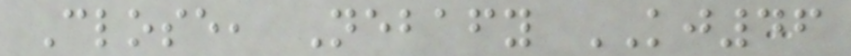Close, Nebafy KJ46
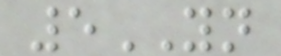5YN
